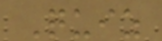Quiz
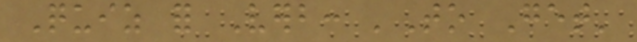Quiz for Verb: 'To Get'
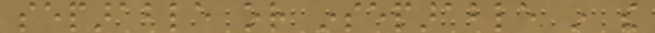separable or inseparable in the
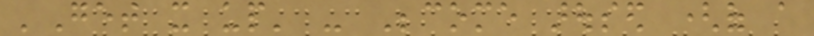'Get it up' - Become aroused (of a
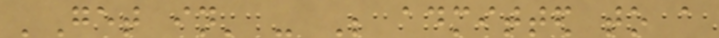'Get in' - Be admitted to a
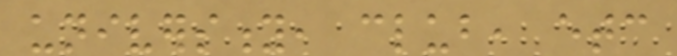university, club, etc
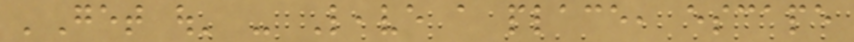'Get out' - Leave a place, escape
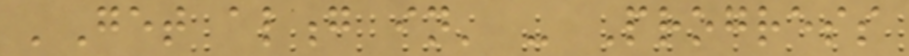'Get along in' - Progress
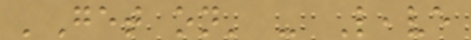'Get on' - Leave
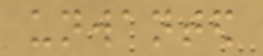unwanted
